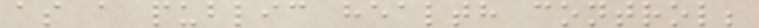as a public health control;
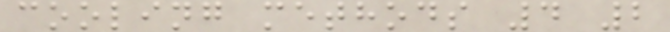cooling methods 4 2
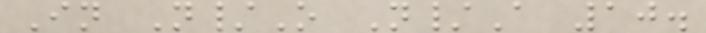In N/O N/A 10.
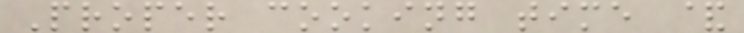Proper cooking time &
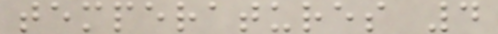temperatures 4
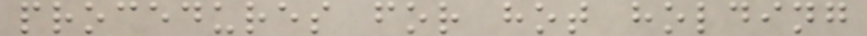procedures for hot holding
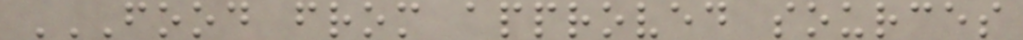FOOD FROM APPROVED SOURCES
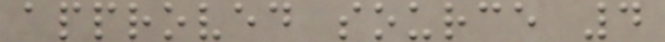approved source 4
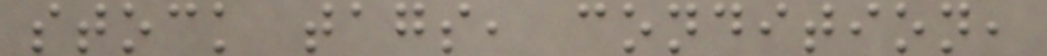stock tags, condition,
